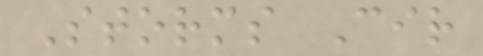Storms Cir
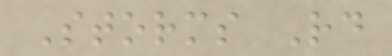Storms Rd
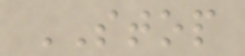STOP
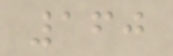160
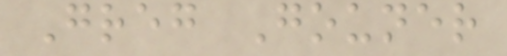Greg Gouner
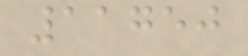11750
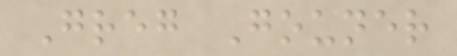Greg Gouner
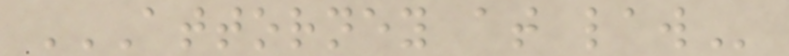ATTORNEY AT LAW
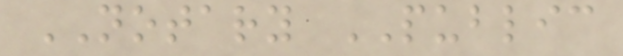NOTARY PUBLIC
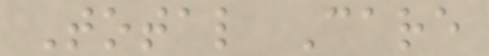Total Care
